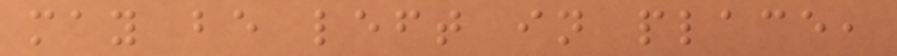may be left in place,
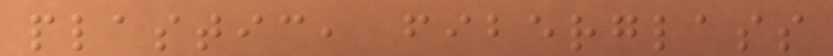plastic, fiberglass
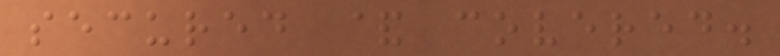secured & covered.
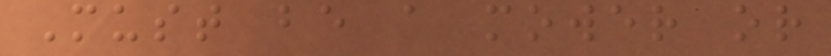Must be a mower or
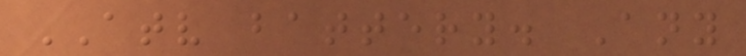ATV battery. Any
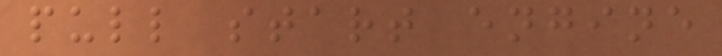pull start engine
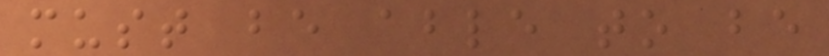must be able to be
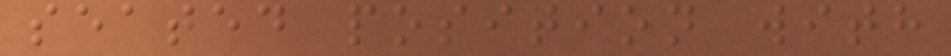seated position with
